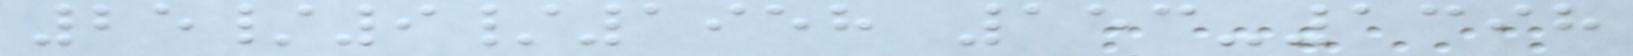25/9/1958 153-1398
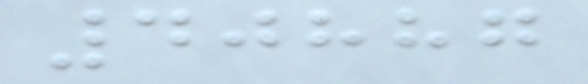40887
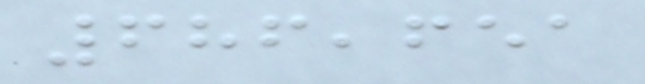686,651
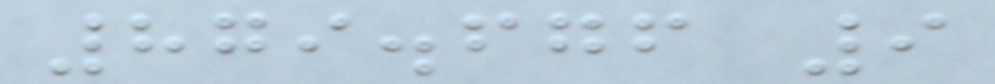879.676 9
